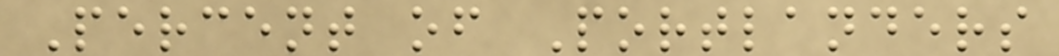Percent of Portlanders
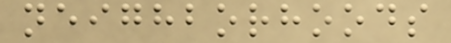neighborhoods
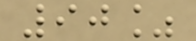90%
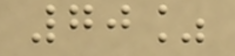70%
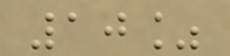10%
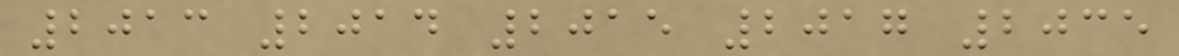2013 2014 2015 2017 2035
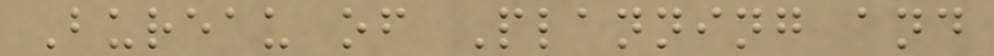Bureau of Planning and
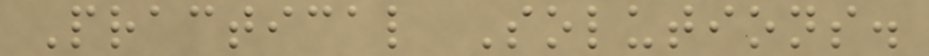Practical Solutions.
